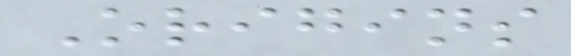Origins
